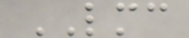LMC
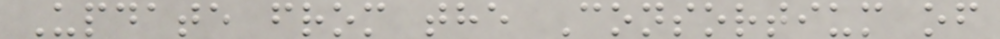Update from the Consortium of
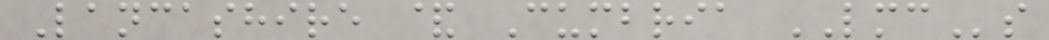Lancashire & Cumbria LMCs
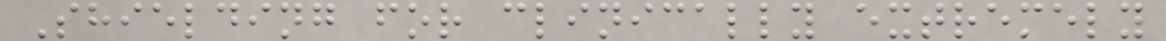Shielding for clinically extremely
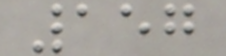157
